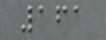161
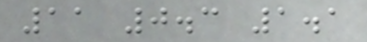11 0.3 1.1
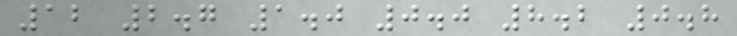12 2.7 1.0 0.0 8.2 0.8
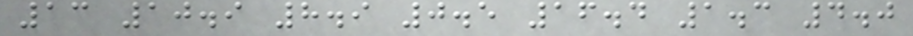13 10.9 8.9 0.5 16.4 1.3 4.0
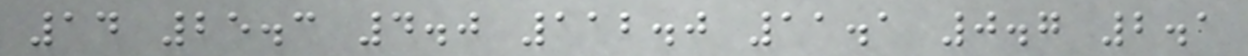14 25.3 4.0 112.0 11.1 0.7 2.1
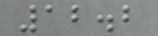12.2
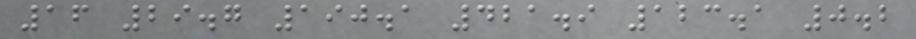16 29.7 190.1 421.9 123.1 0.2
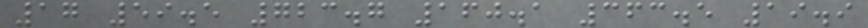17 59.5 723.7 160.1 363.5 19.9
